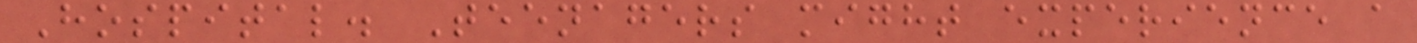Hospital. Teenagers might experience a
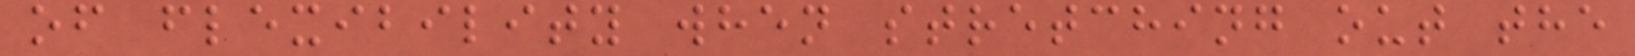of flexibility when stretching out the
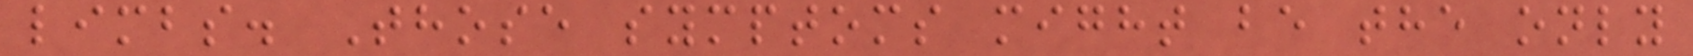limbs. Those symptoms might be the only
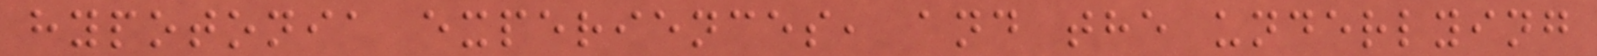hypotonia experiences, and the underlying
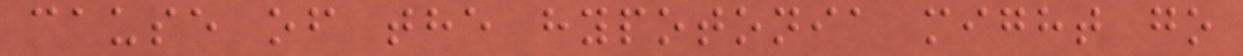cause of the hypotonia might go
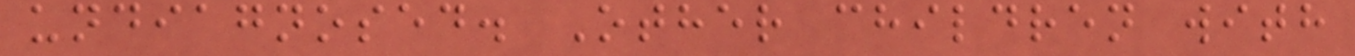undiagnosed. Other children with
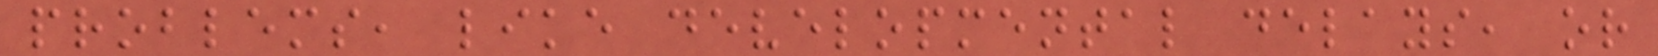problems, like developmental delays, or
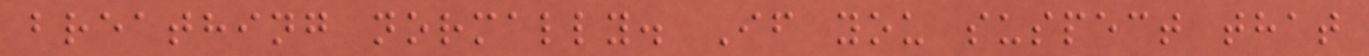breathing normally. If you suspect that
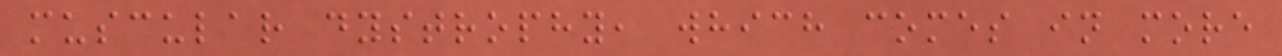muscular dystrophy, which comes in more
